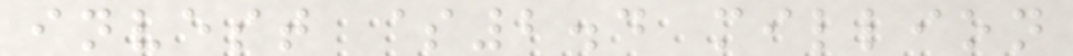invest $2.4 million
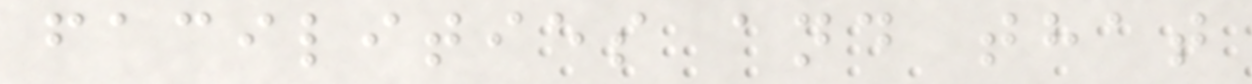facilities and that
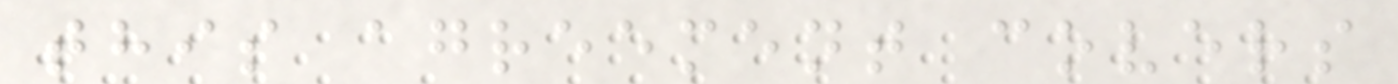this agreement covers
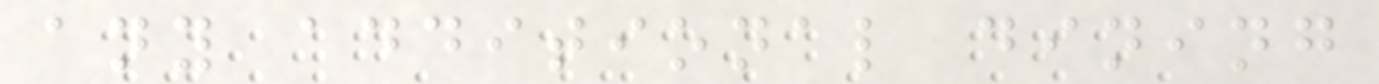any additional dining
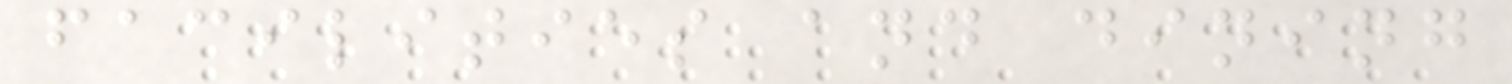facilities and dining
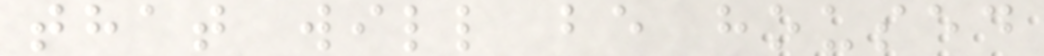that will be housed
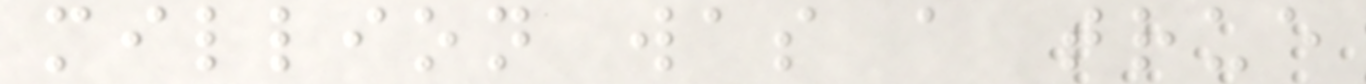million was a true
